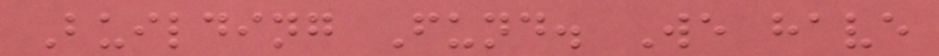Building Fund. We have
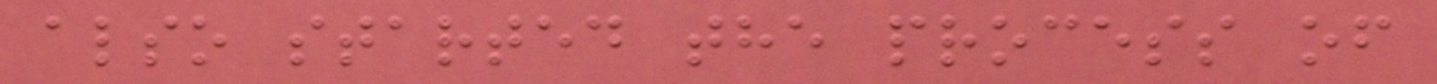also started the process of
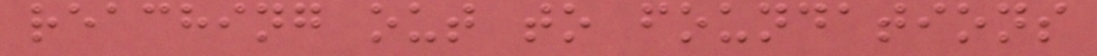reaching out to foundations
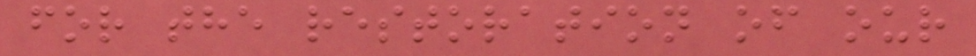for the restoration of our
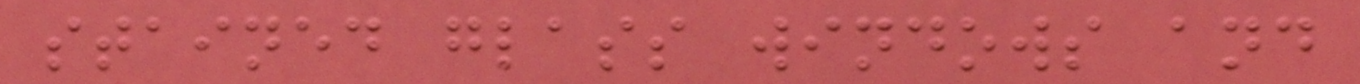stained glass windows and
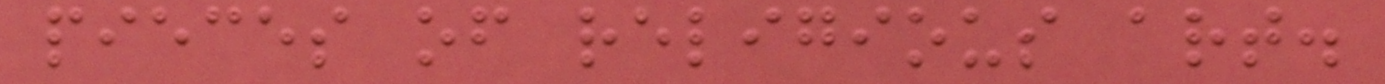pieces of religious art.
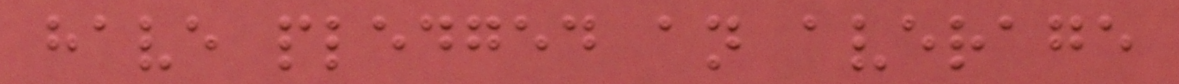have pledged an average
